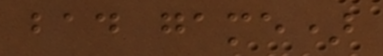bad game)
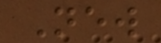New
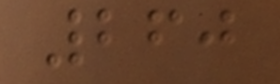260
